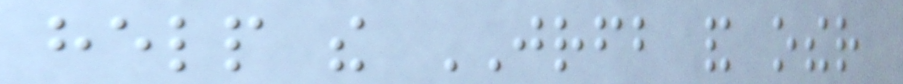help the JRFB and other
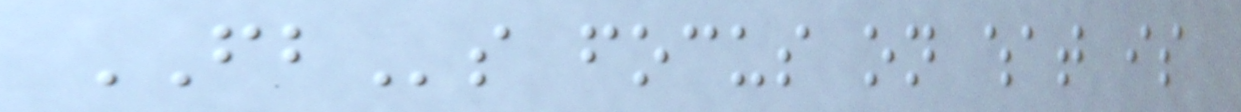FBs focus on what is
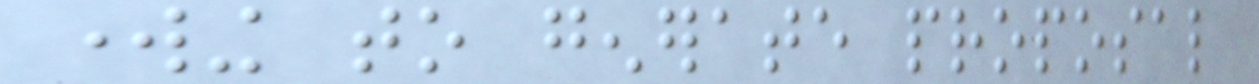working to generate proposal
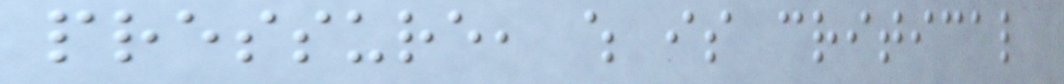pressure, which is critical
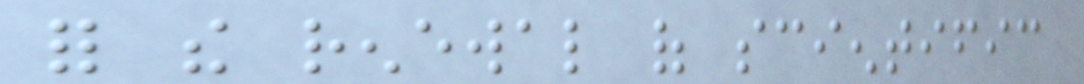for the renewal of scientific
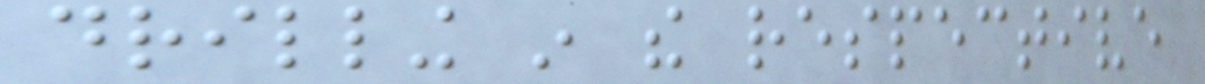drilling in the respective
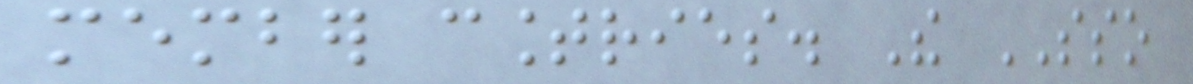member countries. The SSO
